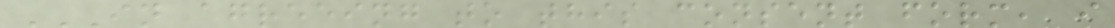IN AGREEING TO THIS CONSENT FORM, I
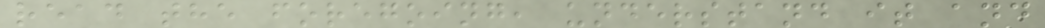read the foregoing, understand it and
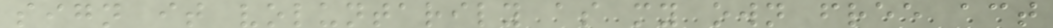sign it voluntarily as my own free act
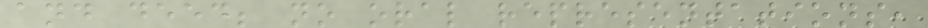and deed; no oral representations,
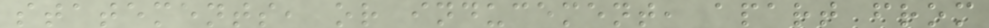statements, or inducement, apart from
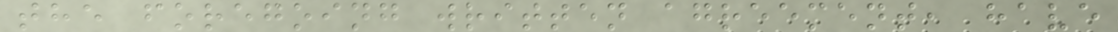the foregoing written agreement, have
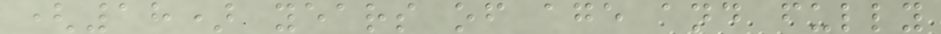(18) years of age and fully
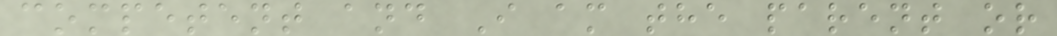competent and I am the parent or
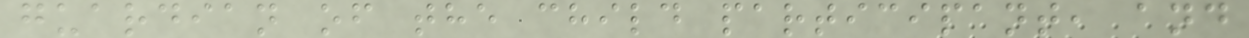guardian of the child participant, and
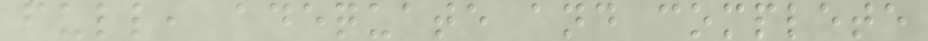full, adequate and complete
